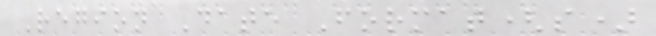Region Date Format(s)
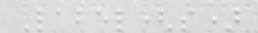Label(s)
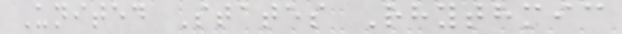United States Rhythmic
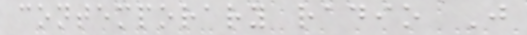contemporary radio J
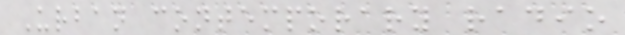Urban contemporary radio
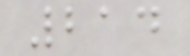214
